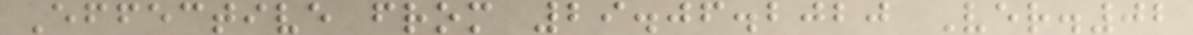Effective from 29.06.2020 Ver.02
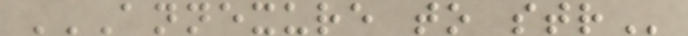ANNEXURE TO STR
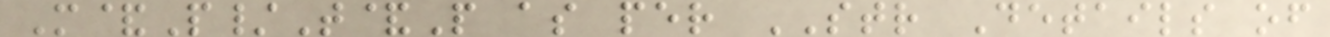M&P/T&P as per STR Details of
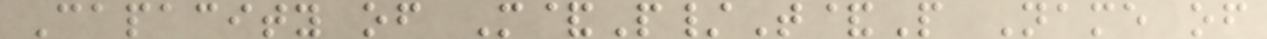Capacity of M&P/T&P Name of
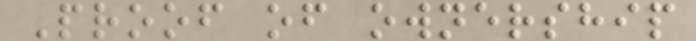Proof of ownership
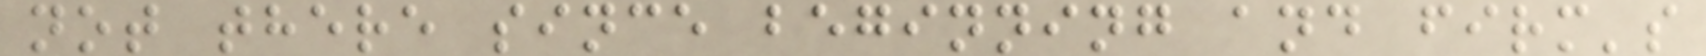not there since beginning and firm's
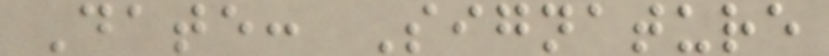Date: Signature
